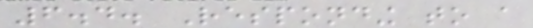6.4. Responding to a
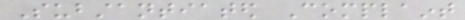Substantiated Complaint
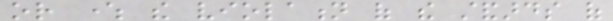or where the violation of the standards of
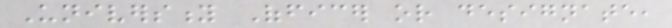University Officer or designate,
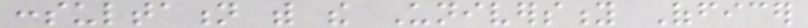consultation with the University Officer
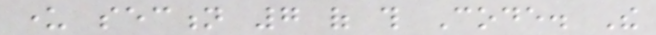under section 7 of this Code. The
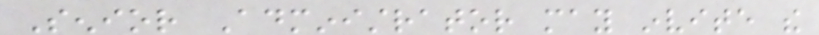Senior Administrator may invite the
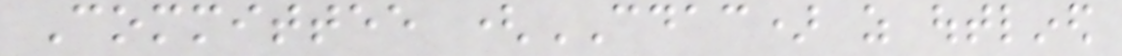Committee (CDAC) as outlined
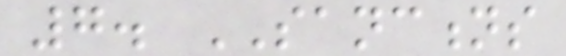7. SANCTIONS
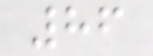86
